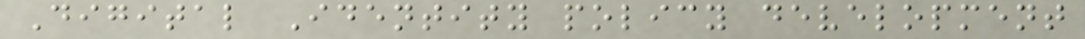Digital Identity policy development
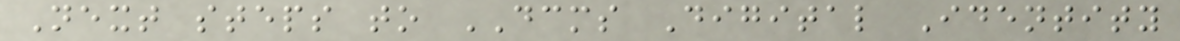Next steps to DCMS Digital Identity
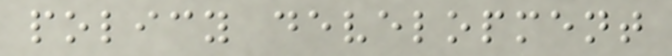policy development
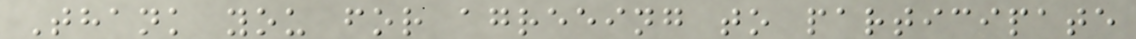Thank you for agreeing to participate
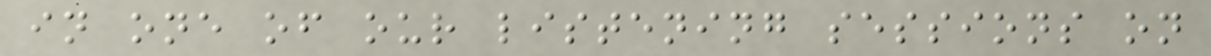in one of our listening sessions on
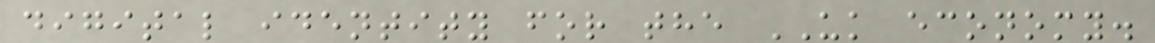digital identity for the UK economy.
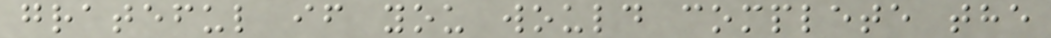grateful if you would complete the
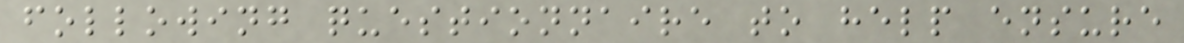following questionnaire to help ensure
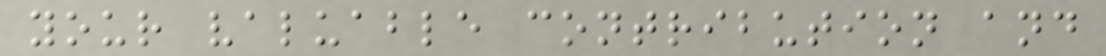your valuable contribution and
